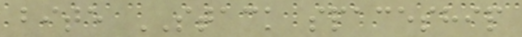bite STACK spaceship
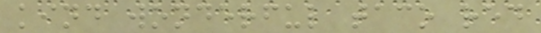kind wonderful taco red
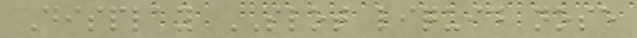Display SLOT liquid nose
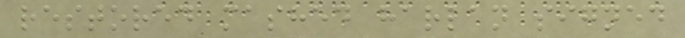restored mashed harlan signed
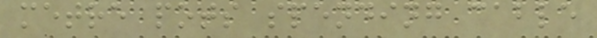metre pots spending cable
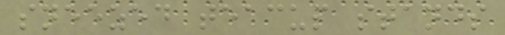sneezed teacup stands
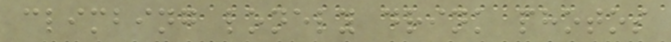climbing lonely drink photos
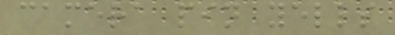camera pin yells
